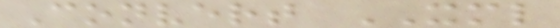Convert XML
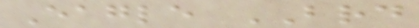Eagle BRD
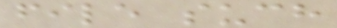file such
